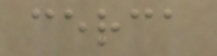cerca
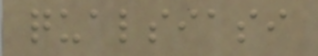qualsiasi
